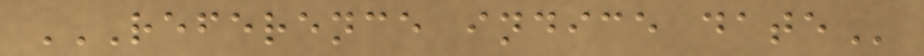REFERENCE INDICE DATE
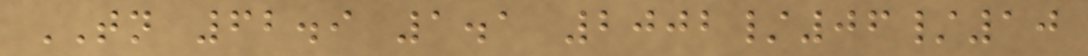TN 62.9 1.1 2002/06/10
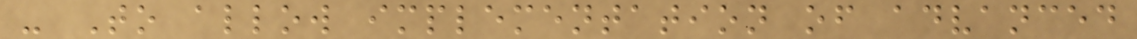- To allow implementation of advanced
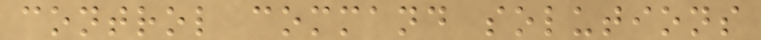control command solutions
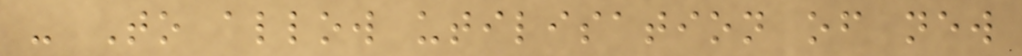- To allow utilisation of new
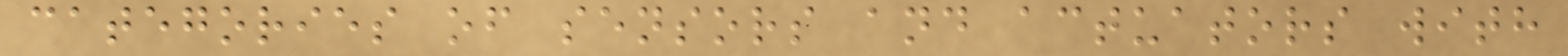categories of sensors and actuators with
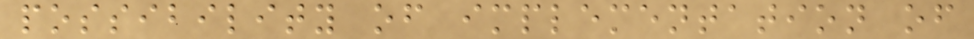possibility of implementation of
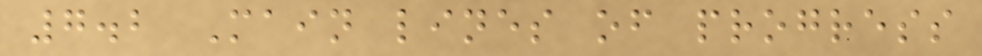7.2 Main lines of progress
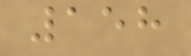158
